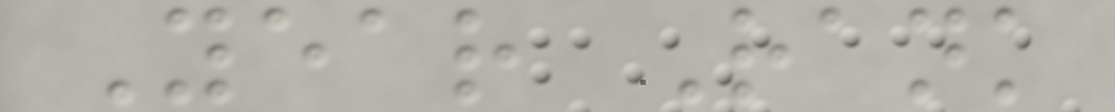Year Rank
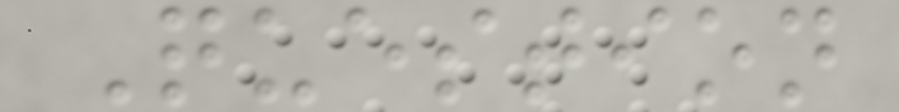Question
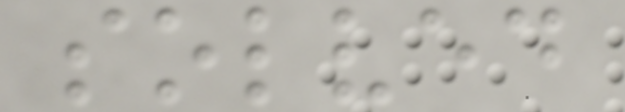solved
